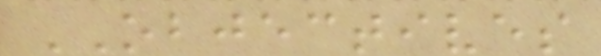OBJECTIVES
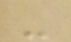-
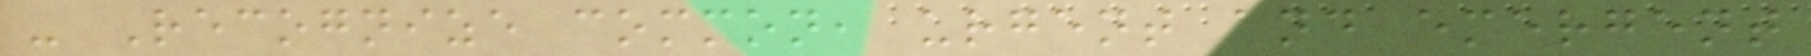- Recognize common, urgent and emergent
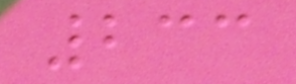233
